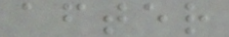after
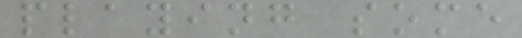playing some
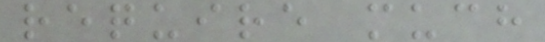require much
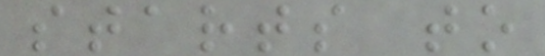starts to
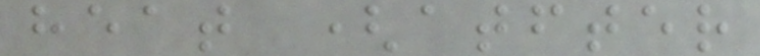heat (atfter
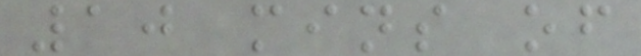10 mins of
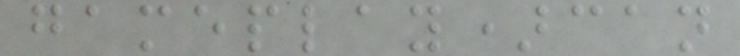gameplay)can
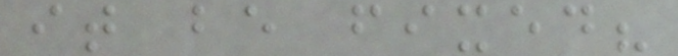it be fixed?
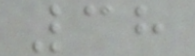38
